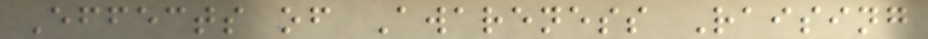Effects of Awareness Raising
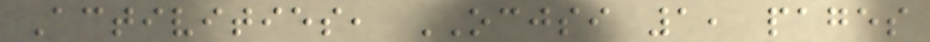Activities, OCJSI 1, pages
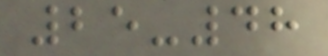25-48
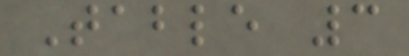Table 3
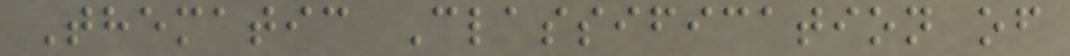Thematic Classification of
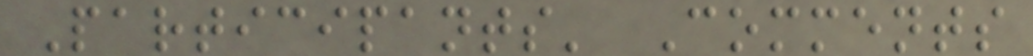Participants' Comments
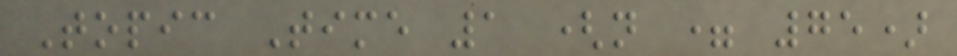Topic Time 1 (n = 75)
